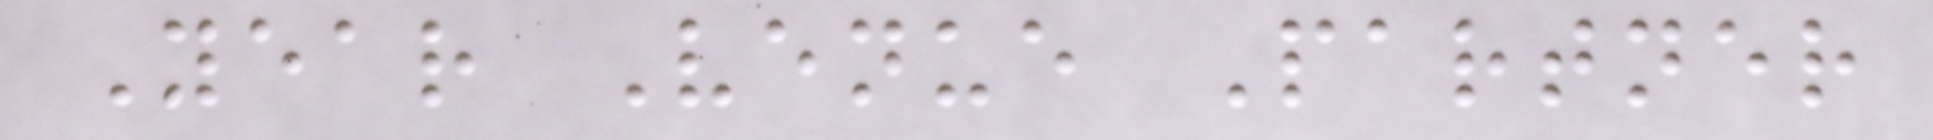Year Venue Partner
